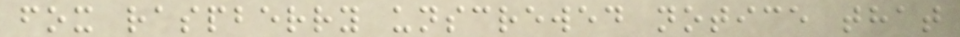fox raspberry unscrewed notice that
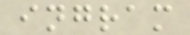ingram
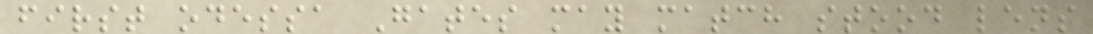first odessa Gates may match stood lens
